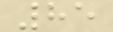85
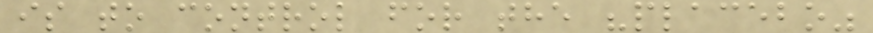is to control for the "placebo"
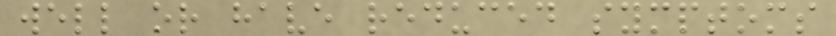well or have reduced symptoms
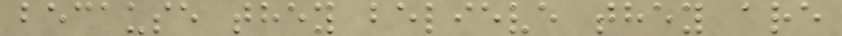because they believe they are
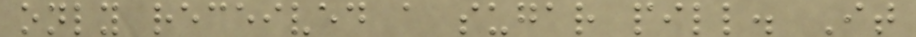only received a sugar pill. It
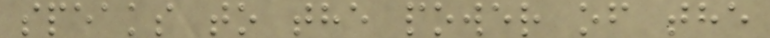speaks to the power of the
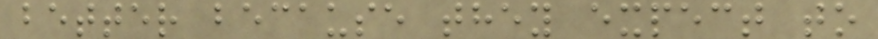better because they expect to
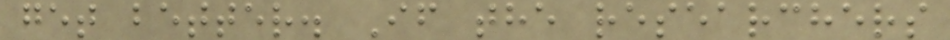get better. If the researchers
